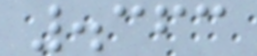.363
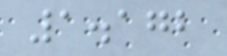1.172
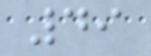49
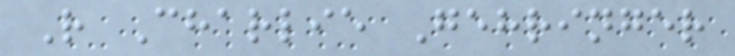R Charlie Gehringer
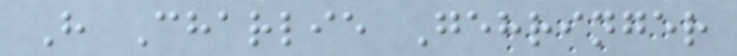H Charlie Gehringer
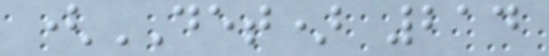(DET) 214
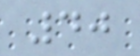40
